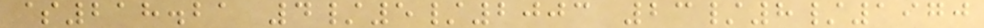$218.21 4/5/2003 23/8/1970
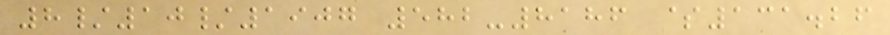8/10/1907 582-8186 $131.26
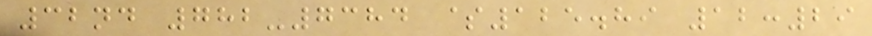32nd 782-7384 $125.89 12:29
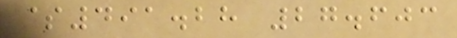$491.28 27.603
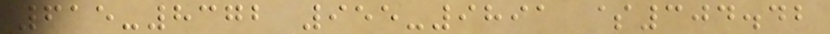615-8372 955-9891 $304.42
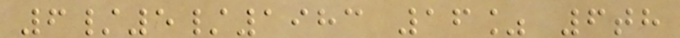6/5/1983 16% 6th
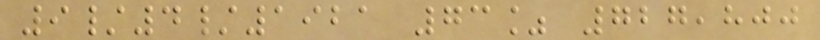9/4/1921 73% 727,800
